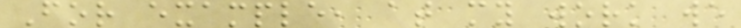For example, at my work we
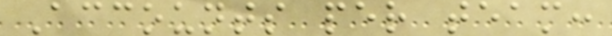Accounts per team:
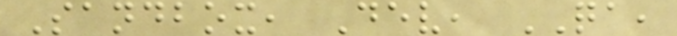Sandbox, Dev, QA,
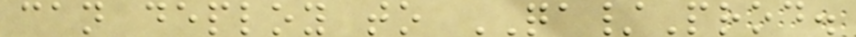can deploy to QA/Prod.
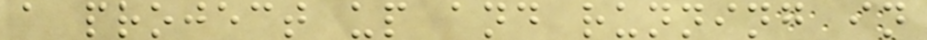a project up and running in
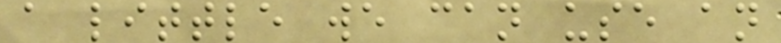a little we can use an
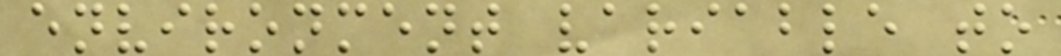environment variable to
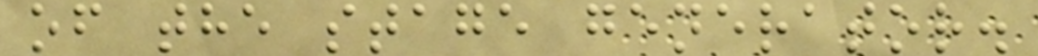of the stage generator.
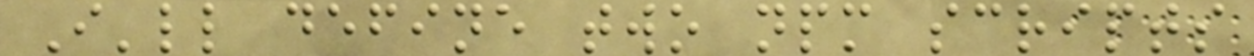I'll define two npm scripts
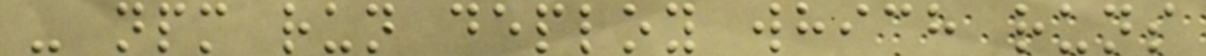- npm run deploy which runs
